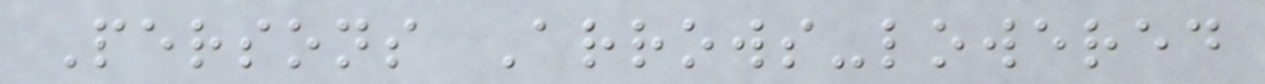Persons Arrows-lowered
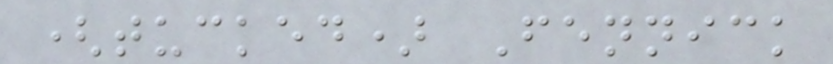(tucked) Fennick
